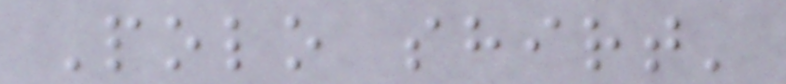Polo shirt'
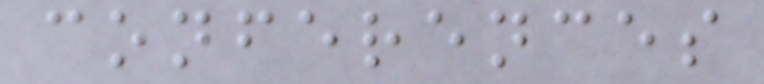conferences
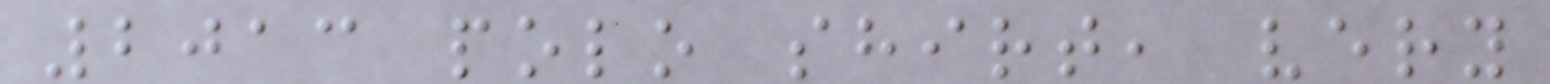2013 polo shirt, very
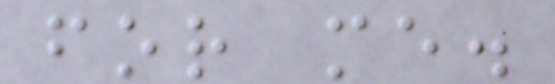for me.
